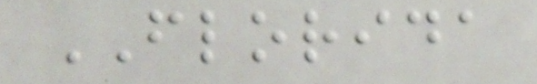FLORIDA
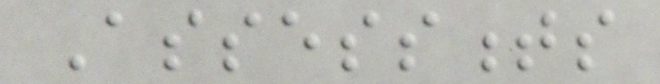Assessments
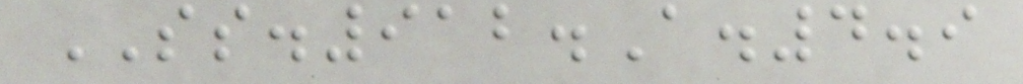SS.912.A.4.9
